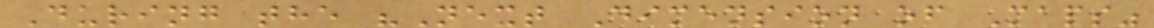During the "Next Dimension of Maps"
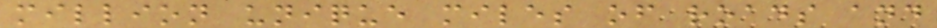million unique miles of roads and
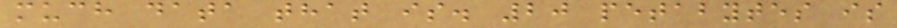much data that is. 20 petabytes is
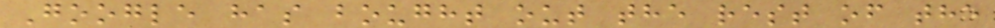Google has bought out the rest of the
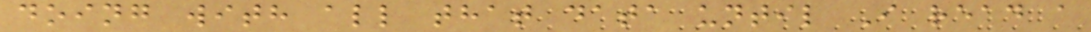doing with all that data until I read a
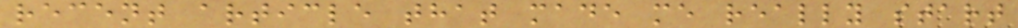recent article that made me really start
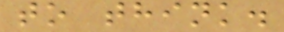to think.
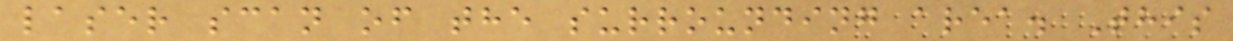laser scan of the surrounding area. This
